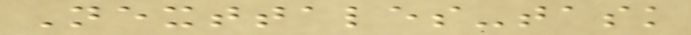Nexttales-task
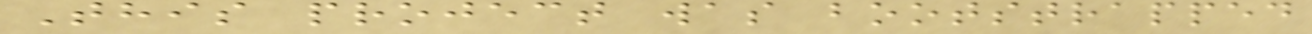This project was bootstrapped
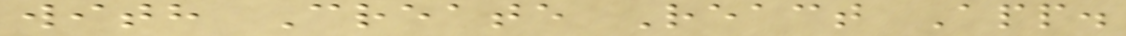with Create React App.
